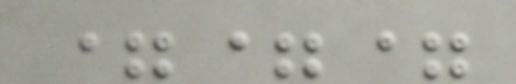===
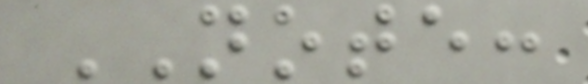NOTE:
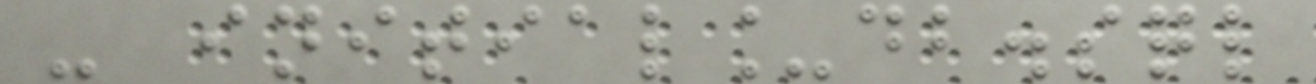- initial_db.sql
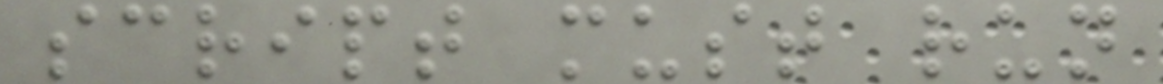script must run
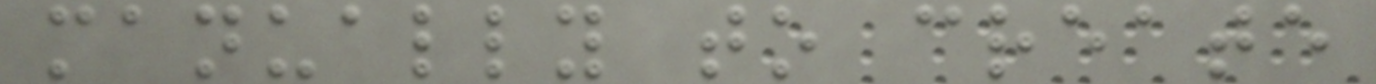manually to create
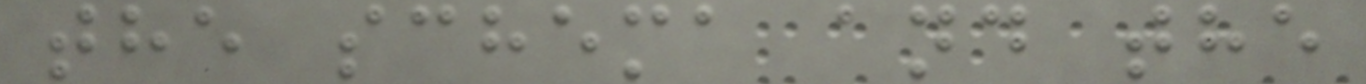the schema and the
